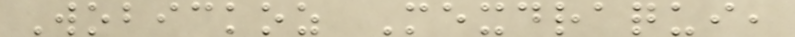Wobickoz Mexdraqui,
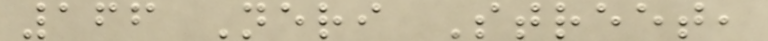166 Neri Street,
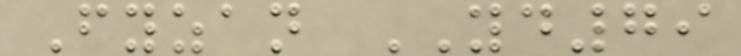Fyzan YD79
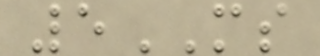5MS
